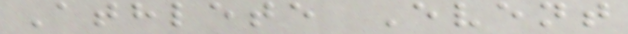Athlete Event
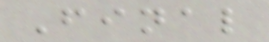Final
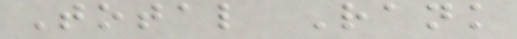Total Rank
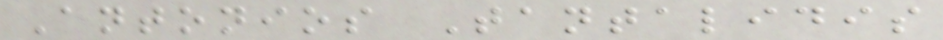Antonios Tantalidis
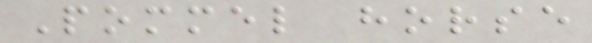Pommel horse
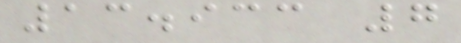13.933 7
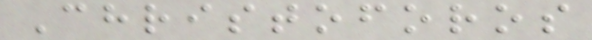Christoforos
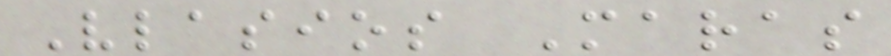Vlasios Maras
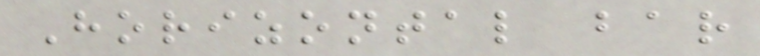Horizontal bar
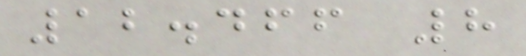12.466 8
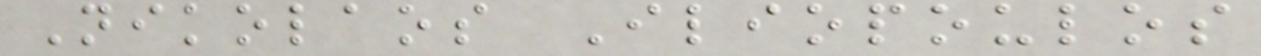Nikolaos Iliopoulos
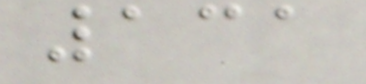131
